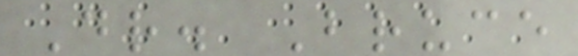Dr. Bruce
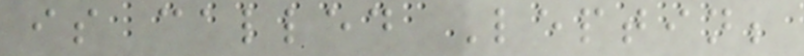is called Leptin;
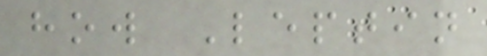how Leptin
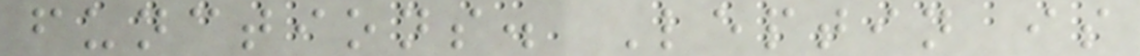functions. Leptin is
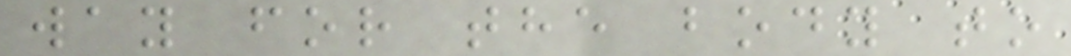way for the body to
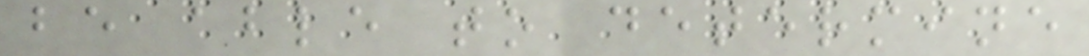be able to determine
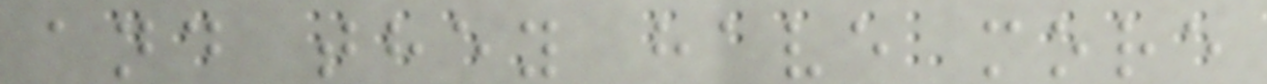and they have more
